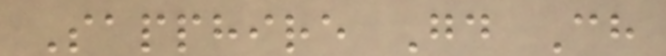Sapphire Gd Ch
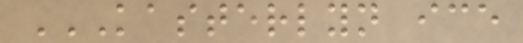KASTERLYN ICE
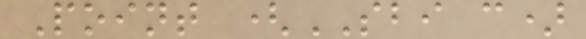Point (SBI c)
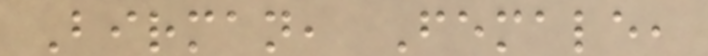Birman, Female,
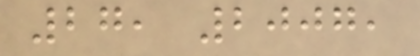27, 2007,
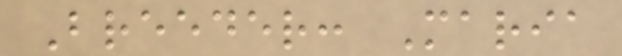Breeder: Maria
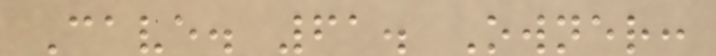Cave. 61. Owner:
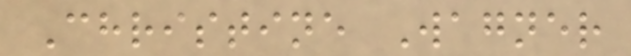Christine Wagner
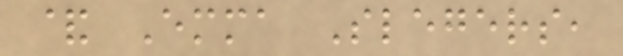& Emma Slegers,
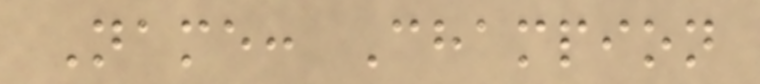Name: Champion
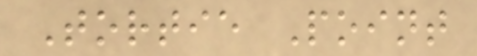Tortie Point
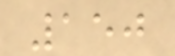150
